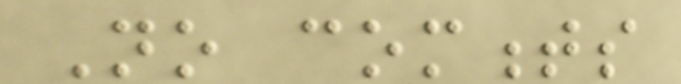No comments
